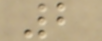2
